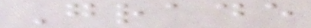Grade
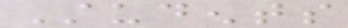Students
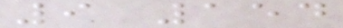9 154
